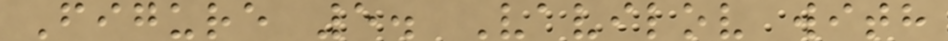Figure 5. Vavilov with
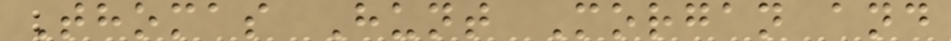Thomas Hunt Morgan and
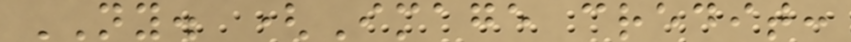NY. (Image credit:
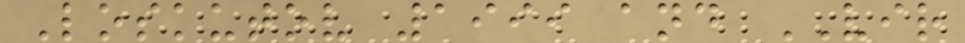Loskutov 1999 and VIR
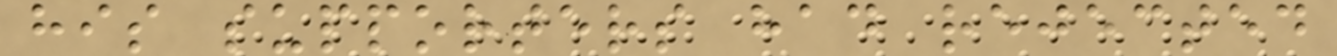his supporters had rejected
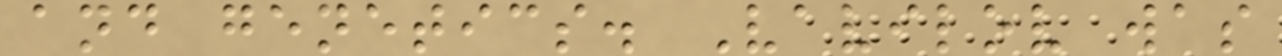and genetics. Vavilov was
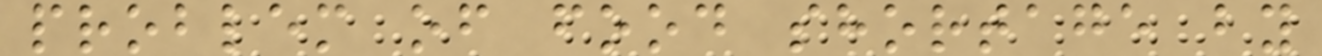problem of food shortage by
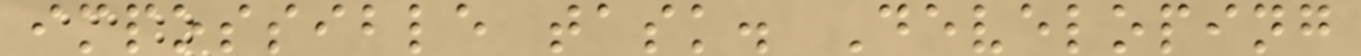impossible task. Developing
